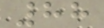88
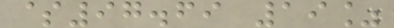$97.69 19%
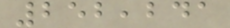252,241
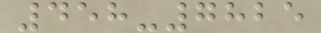458-7825
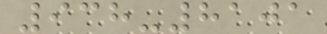938-8101
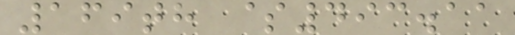169th $493.11
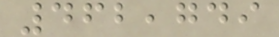462,749
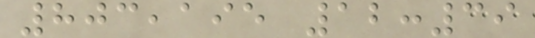803,195 12:39
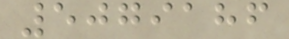5079186
